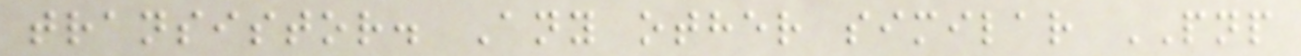transistor. Any other similar PNP
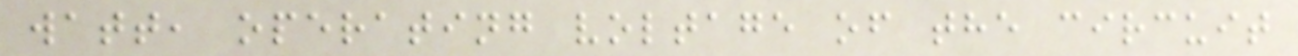watt, operating voltage of the circuit
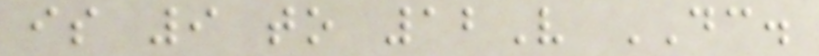is 9 to 12V DC.
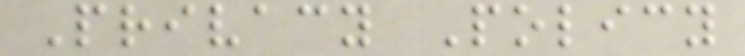Privacy Policy
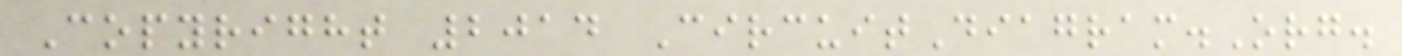Copyright 2014 CircuitDiagram.Org.
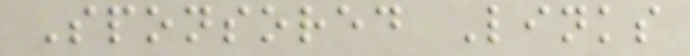Sponsored Links
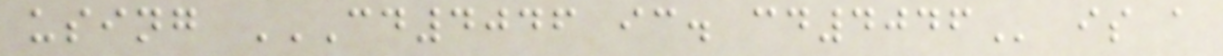using CD4046 IC. CD4046 is a
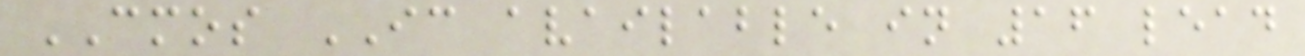CMOS IC available in 16 lead
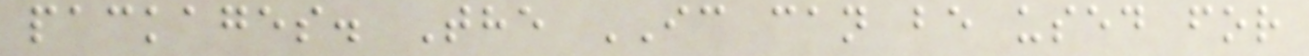packages. The IC can be used for
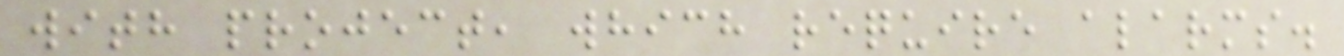with project, which require alarms.
